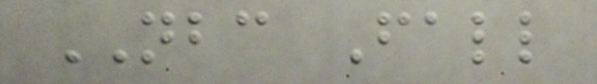NBC Fall
